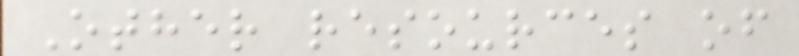Other resources of
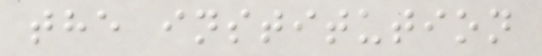the institution
